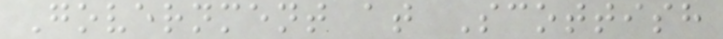Government at Scottish
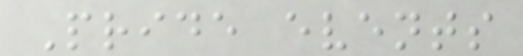Pride events
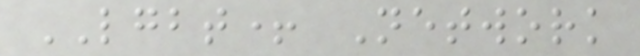LGBT+ Network
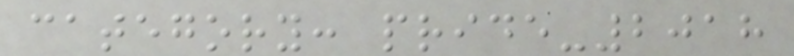category: pride-2018
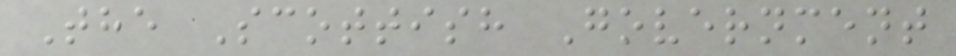The Scottish Government
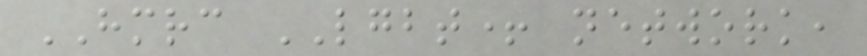HMRC LGBT+ network,
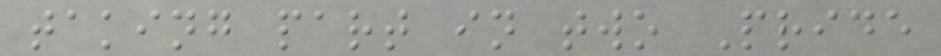taking part in two Pride
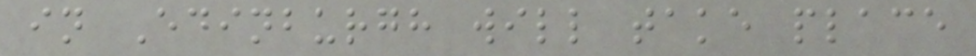in Edinburgh will take place
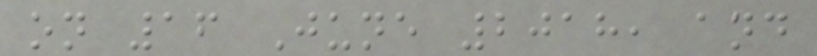on 16 June 2018, and
